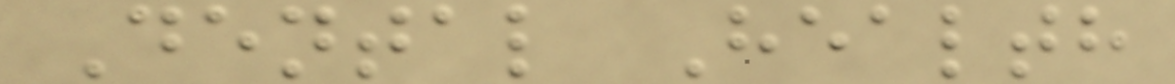Dental Health
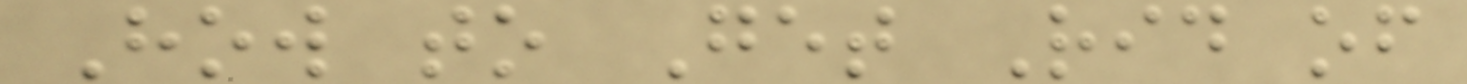How to Get Rid of
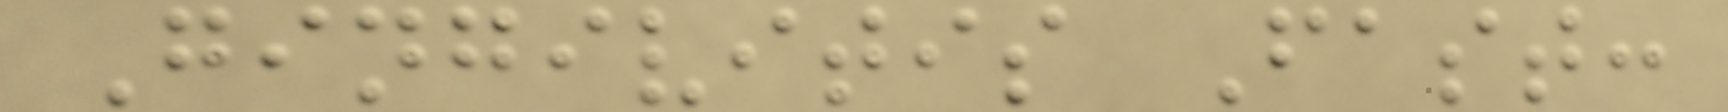Gingivitis Fast:
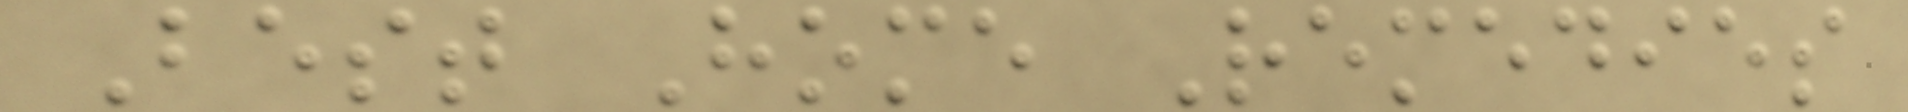Best Home Remedies
